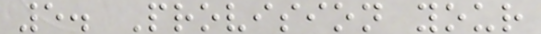5. Provision your
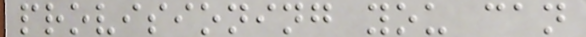provisioning you can
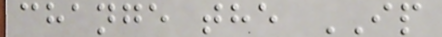change the IP
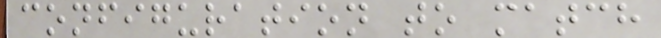configuration to match
